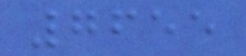7655
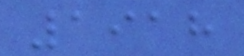1918
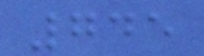745
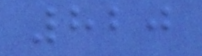820
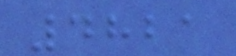4821
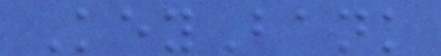KeyBank
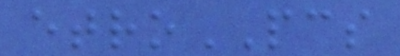etroPCS
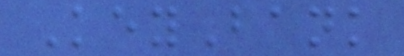KeyBank
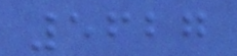5627
